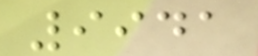9941
